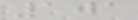101
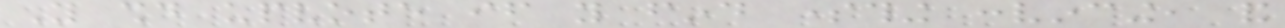You should upvote if you find something convincing, and
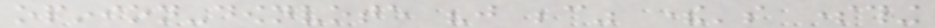opinion-downvote "just because" there's something
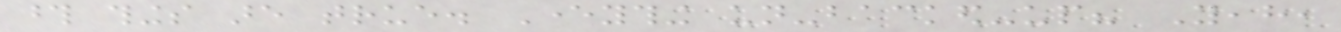those things are true. Everything un-backed-up? Yeah,
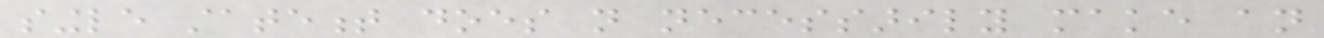single statement does not necessarily make an
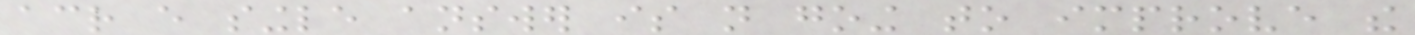across every single answer is not going to improve the
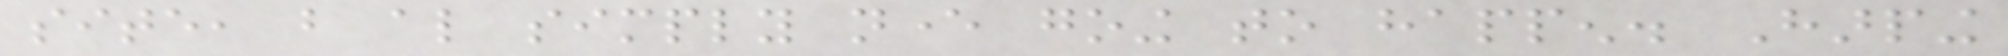site, but also simply never going to happen. Harping
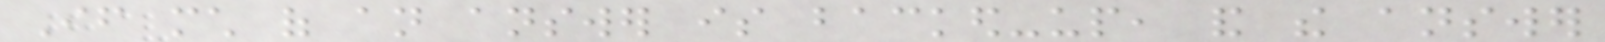If much of an answer is backed-up, and the answer
